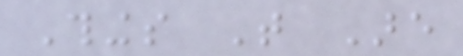Things That Are
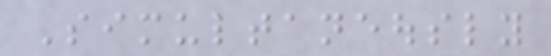Simultaneously
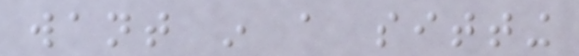want in a sitting
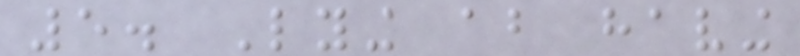5. Lying about having
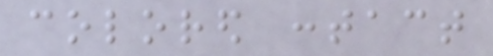colored contact
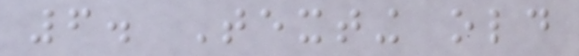6. Texting old
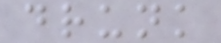drunk
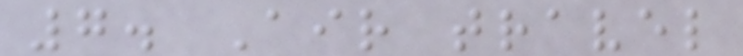7. Air travel
